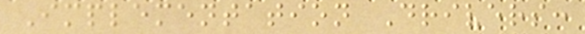Implementation Drivers:
